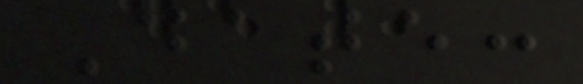Date:
